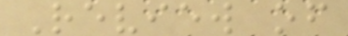Review of
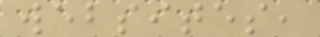websites,
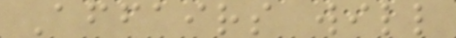Affairs will
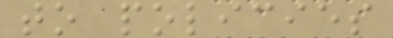to policies
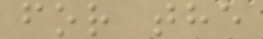for the
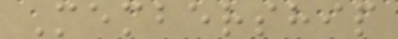Membership
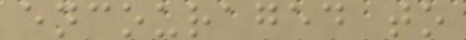encouraged to
